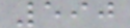590
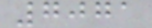7071
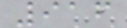916
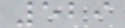529
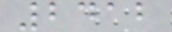2412
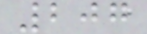207
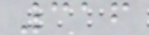316
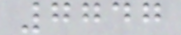7747
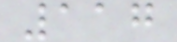117
